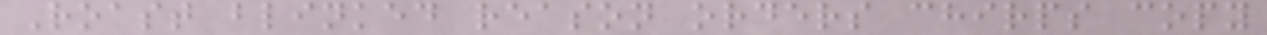Roast blinked reason orders chirps copy
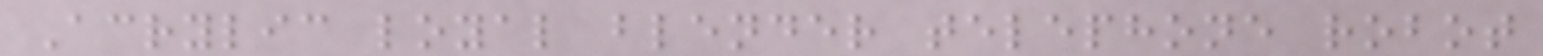Acrylic loyal blender telephone robot
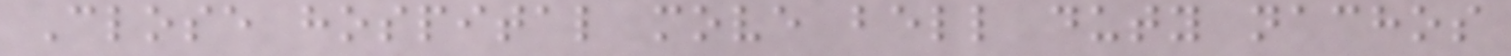Close hospital move bell duty nachos
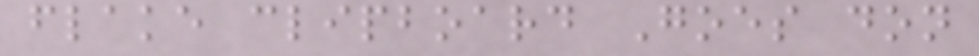flake clipboard Goes don
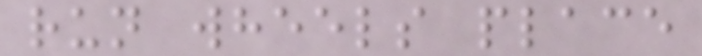run wheels place
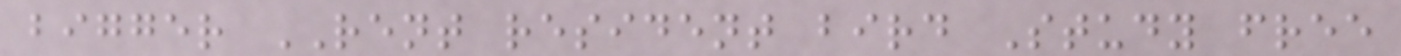bigger RENT resident bird Study free
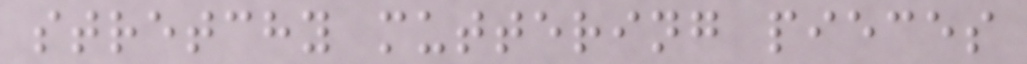stretchy muttering pieces
